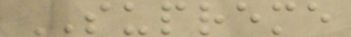SUPREME
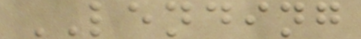LENDING
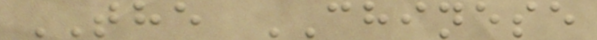THE CHINESE
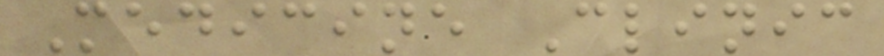Medicine Clinic
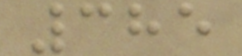385
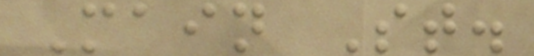Main St.
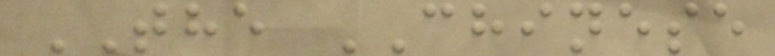THE CHINESE
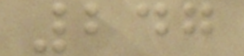247
